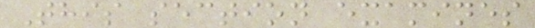This section examines
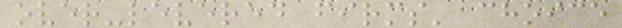over-levered firms' choice
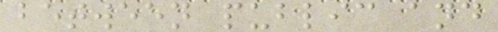between public and
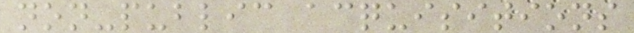non-public acquisitions
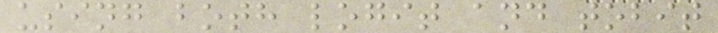using both logit and tobit
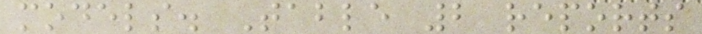models. Table 2 reports
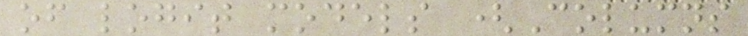of logit models (Columns
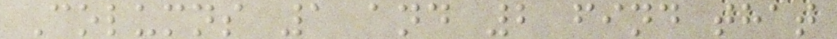Columns 1 and 2 find that
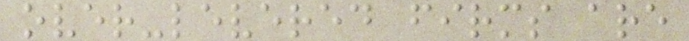over-levered firms are
